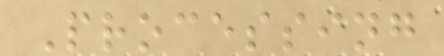Processing
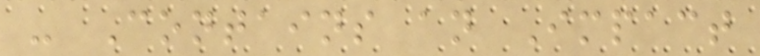- Contains an Impact
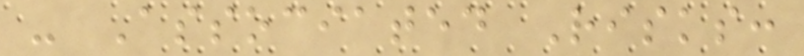- Associated Risks:
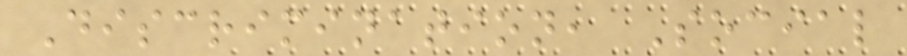Discrimination, Social
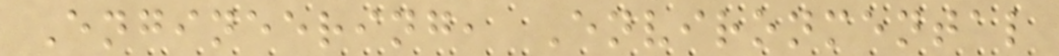Engineering, Environmental
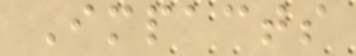Impacts
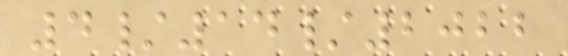4/14/2022
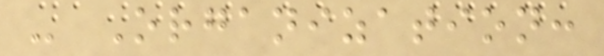- Organization:
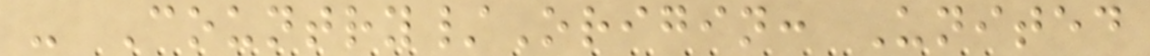- Country/Origin: United
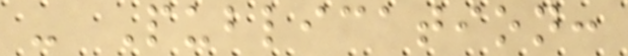- Publication:
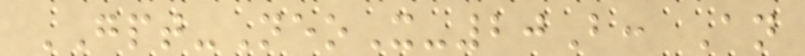GPT-NeoX-20B: An
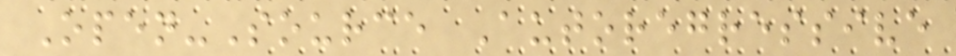Open-Source Autoregressive
